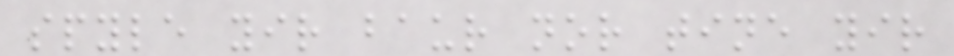spyle yir baur nor tine yir
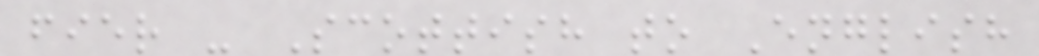fier - Scottish to English
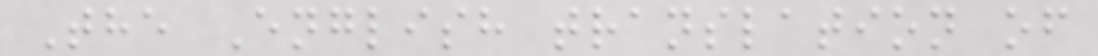The English translation of
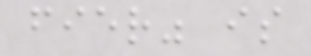fier" is
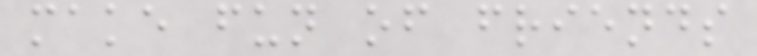make fun of friends
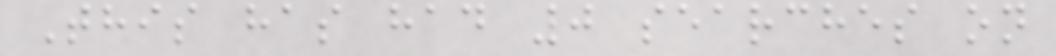This has had 0 searches on
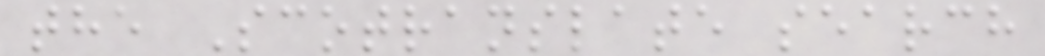the Scotranslate search
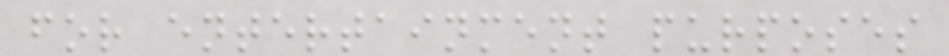for entertainment purposes
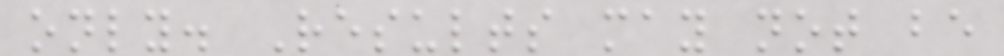only. Results may not be
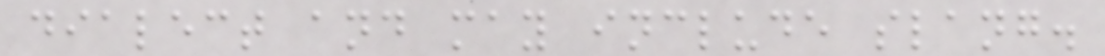dialect and may include slang.
